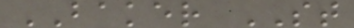BAKER ST
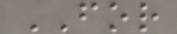FOR
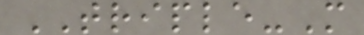TRIPLE-M
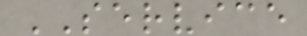SERVICE
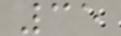35
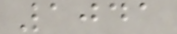1041
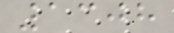1308
